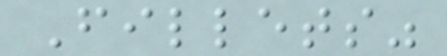Fillets"
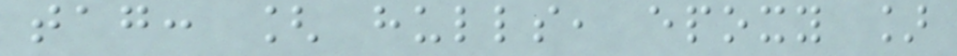tag: [ hulls, epoxy ]
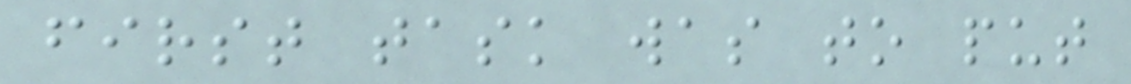first task was to put
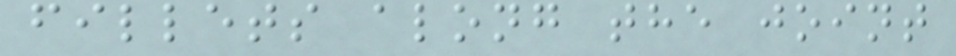fillets along the joint
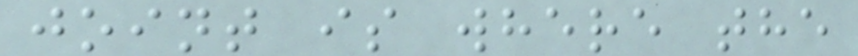joint is where the
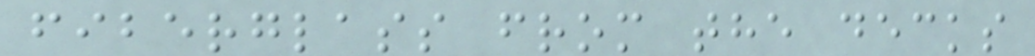fiberglass from the decks
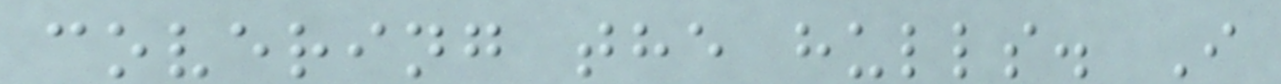covering the hulls. I
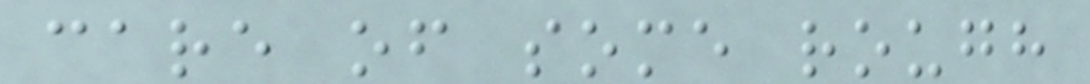care of some rough
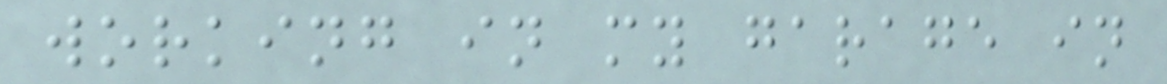working in my garage in
